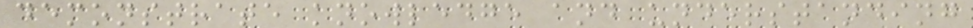demonstrate knowledge and understanding
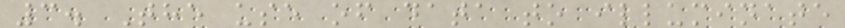3. The use of data to illuminate
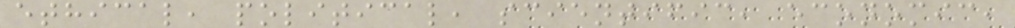ethical, political, scientific, economic,
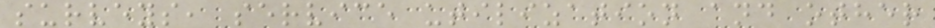surveys, service utilization and other
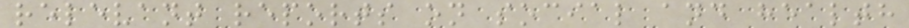relevant reports on social and health
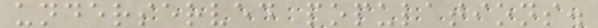underserved populations.
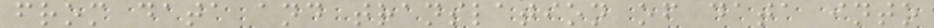from data and translation of data into
